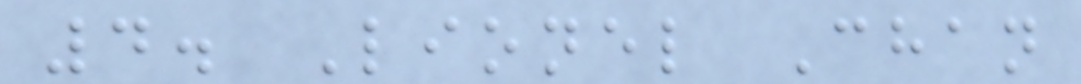4. Lionel Chan
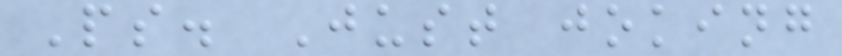Ps. Just joking
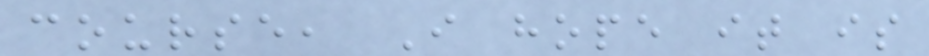course, I hope it is
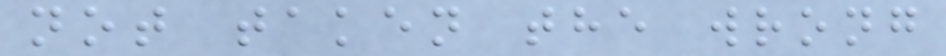not taken the wrong
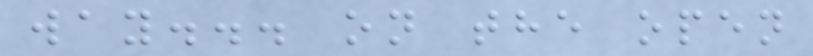way... on the open
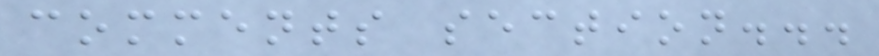comments section...
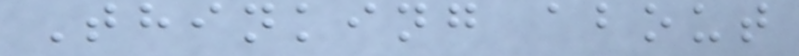Thinking about
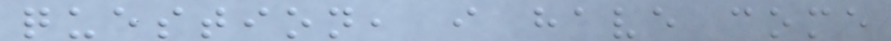question, i have come
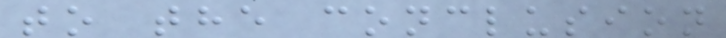to the conclusion
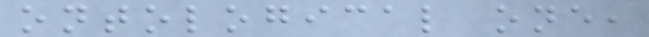ontological one,
